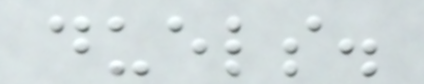duels.
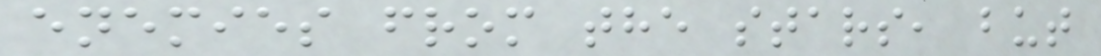enemies from the stars, but
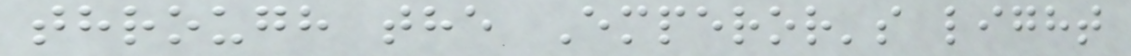through the Emperor's light
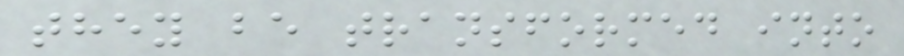they be transformed into
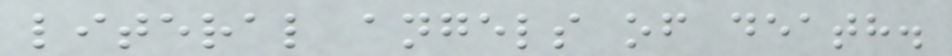literal angels of death.
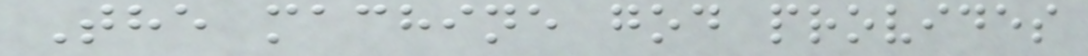The machine god provides
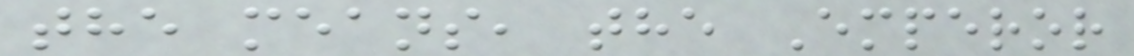the means, the Emperor
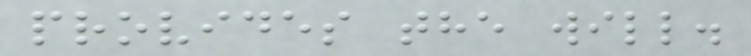provides the will.
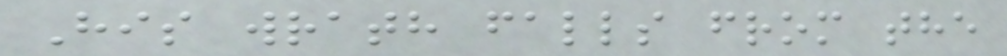His wrath falls from the
